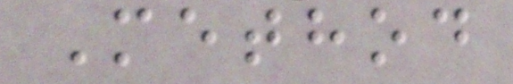Method
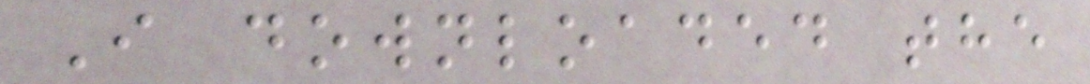I downloaded the
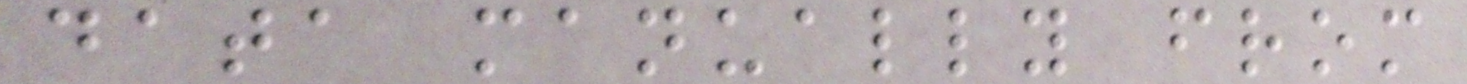data manually from
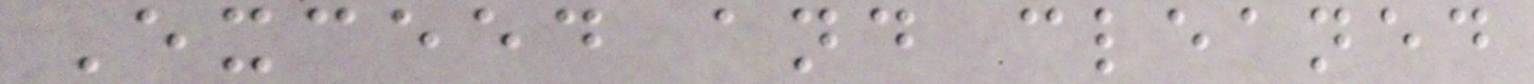Exceed and cleaned
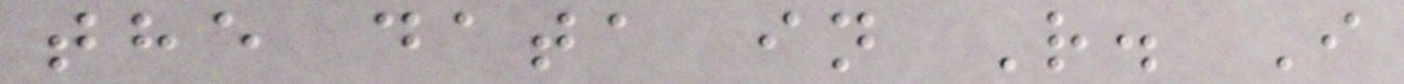the data in R. I
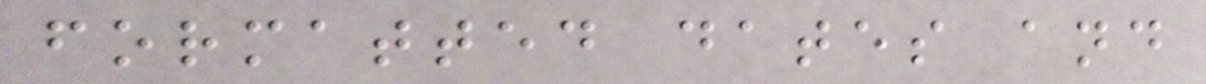formatted dates and
